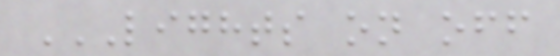LIGHTS ON OFF
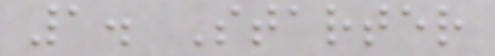1. Starter
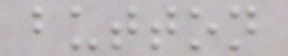button
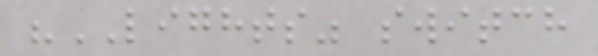"LIGHTS" switch
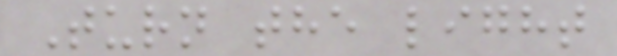Turn the light
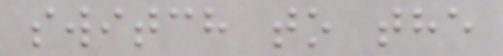switch to the
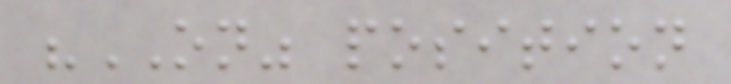"ON" position
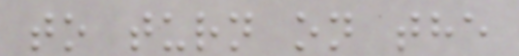to turn on the
